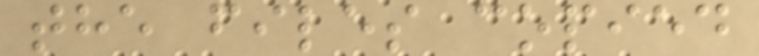the files copied
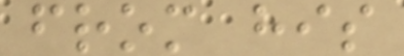from his
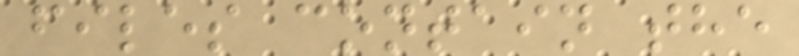files contain the
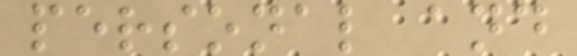personal and
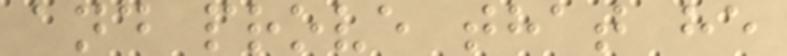and prove that he
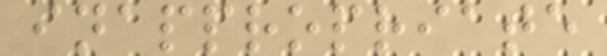inappropriate
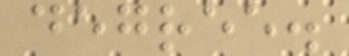degree.
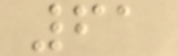61
